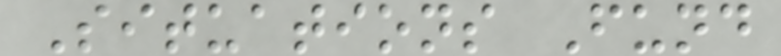Situations Fund
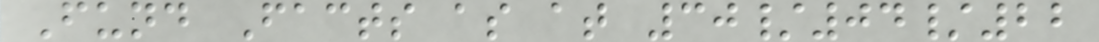Fund Facts as at 30/04/22
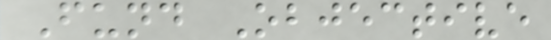Fund Objective
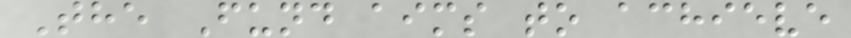The Fund aims to achieve
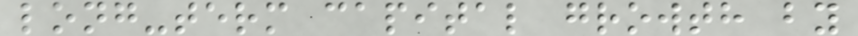long-term capital growth by
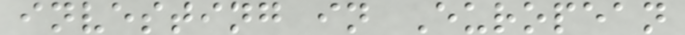investing in European
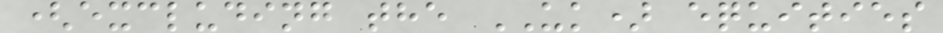(excluding the UK) equities
